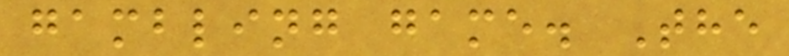gambling game. The
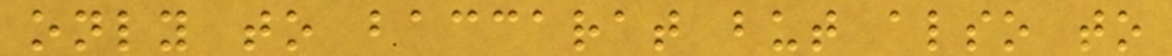only to baccarat but also to
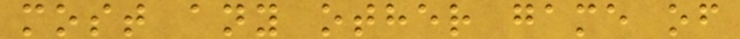most any other game of
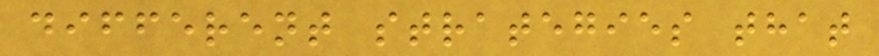different strategies that
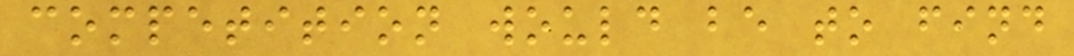competition would be to find
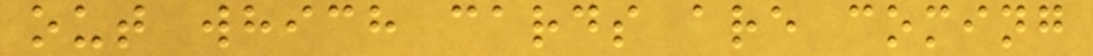out which cards are coming
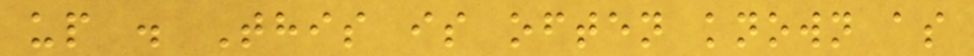up . This is often known as
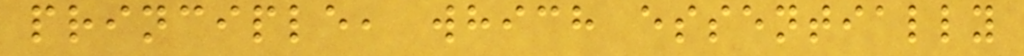principle, which essentially
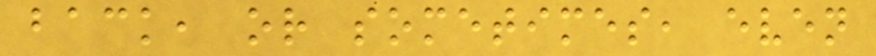back, or sometimes, even
